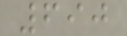690
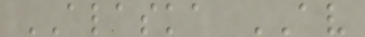ALASKA AV
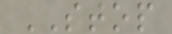STOP
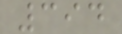394
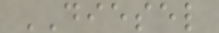DIESEL
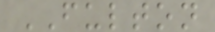FULTON
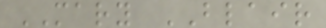MARY BLAIR
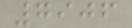7906
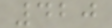420
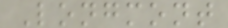Longmont
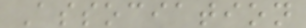Association
